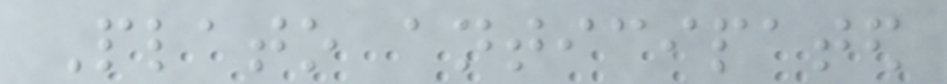Plato anticipated
